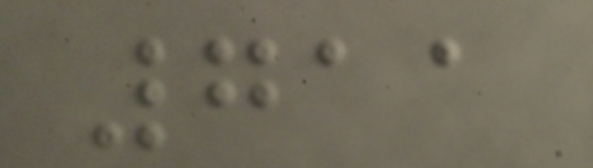711
